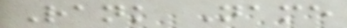Rank Name
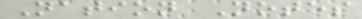Nation Notes
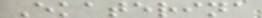Ekaterina
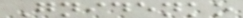Gnidenko
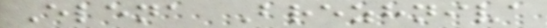Elena Brezhniva
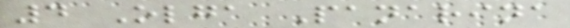4 Olga Panarina
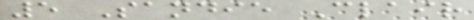5 Sandie Clair
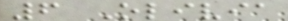6 Olivia
